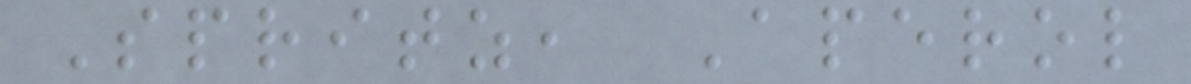Spritz, Aperol
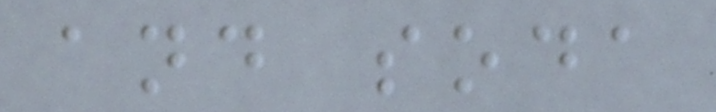and soda
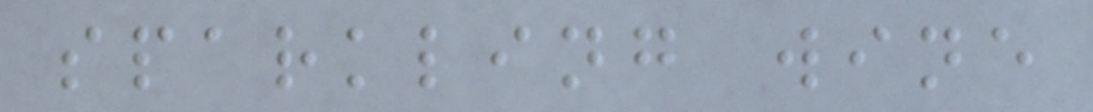sparkling wine
